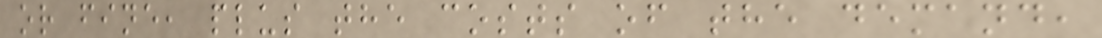or fine, plus the costs of the demand,
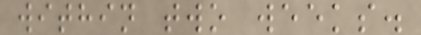within two weeks.
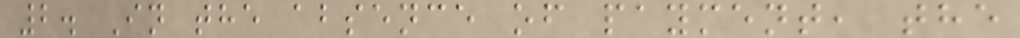2. In the absence of payment, the
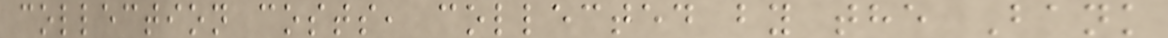collection costs, collected by the Bank
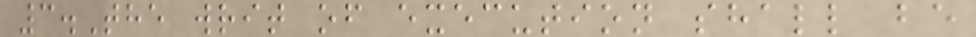3.The writ of execution shall be
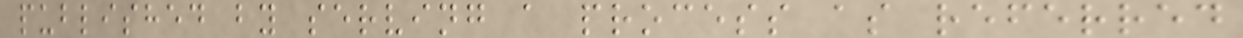published by serving a process as referred
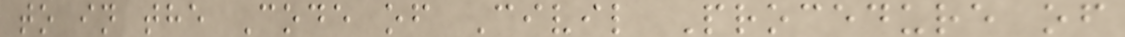to in the Code of Civil Procedure of
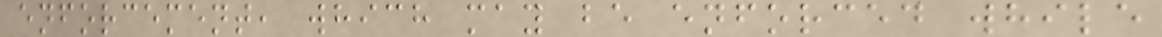enforcement, which may be enforced while
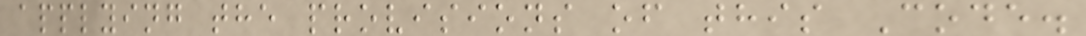applying the provisions of this Code.
